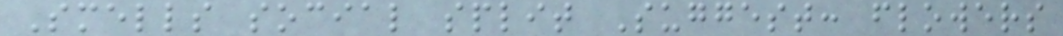Smells social split Suggest: flowers
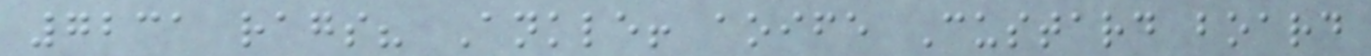7231 rags? Ankle! aoife Custard board
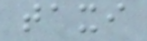taxi
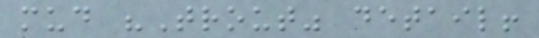mud "Trout" detail!
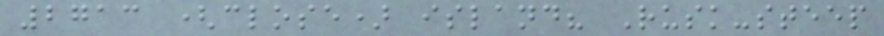2713 (close) island? Rusk-steep
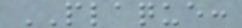PLAQUE:
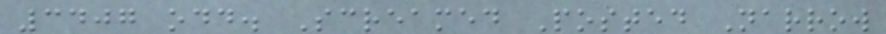3407 odd. Screamed Posted Narrow
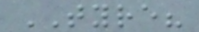TYRE?
